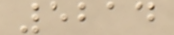5214
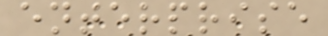enterprise
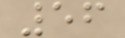56
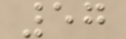57
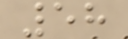58
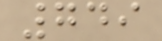749
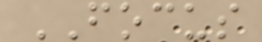FOCUS
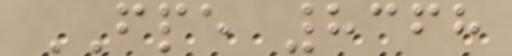FPE 8368
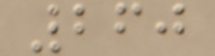260
